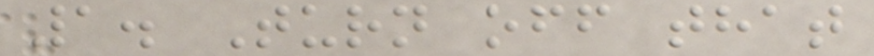1. Turn off that
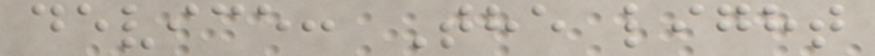device: The light
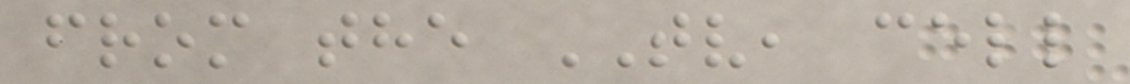from the TV, cell
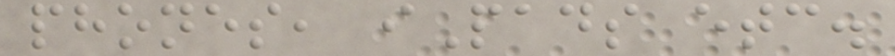phones, iPads etc.
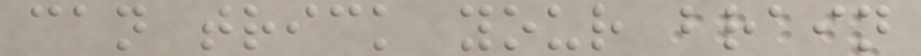can trick your brain
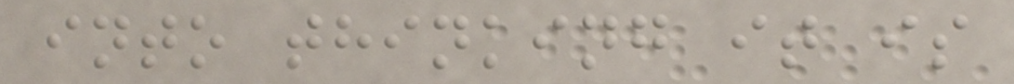into thinking it is
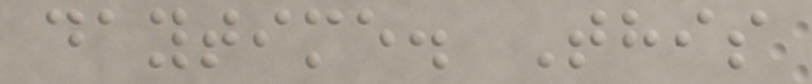daytime. This
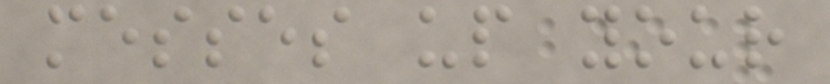messes up your
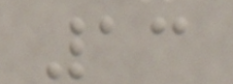13
